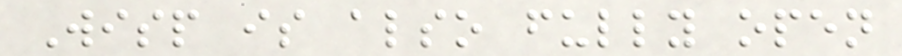Wisp is also fully open
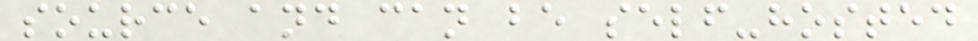source and can be self-hosted
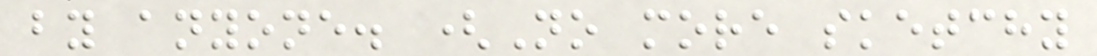by anyone. (No more sketchy
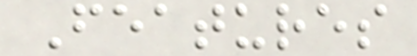Features
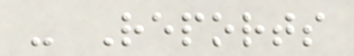- Reports
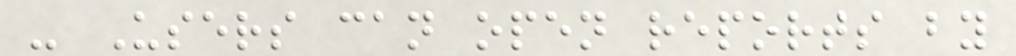- Users can open reports by
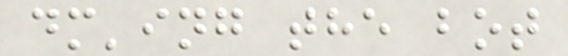dm'ing the bot
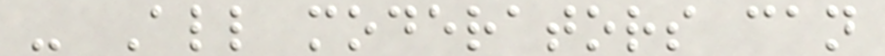- All moderators can
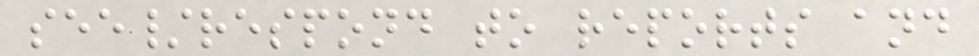see/respond to reports and
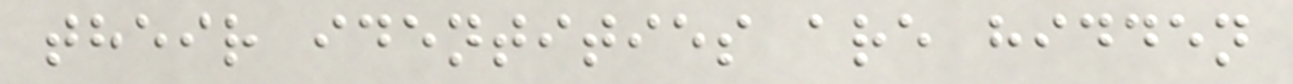their identities are hidden
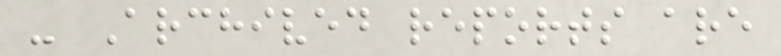- Archived reports are
